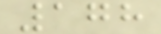178
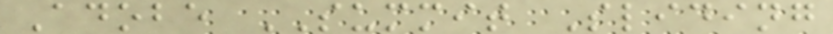Adobe SUMMIT Sliding
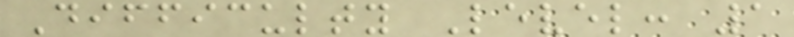Difficulty Level: 1
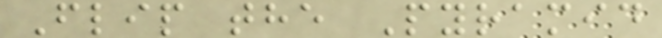Flip the Pyramid
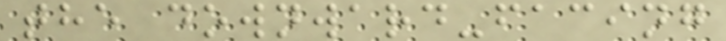the downward-facing
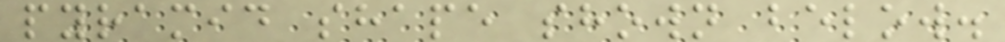pyramid shape shown below.
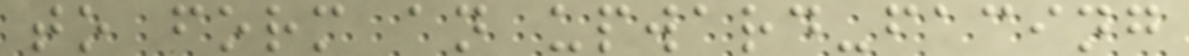to form an upward-facing
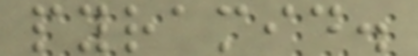pyramid.
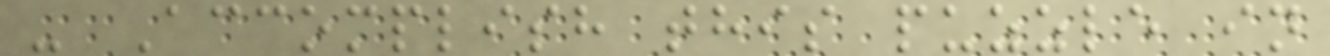- Accomplish this puzzle in
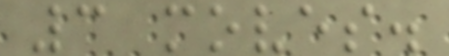3 moves.
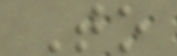To
